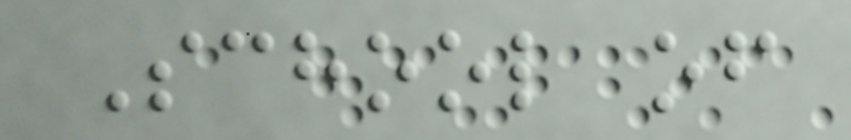School of
